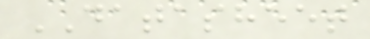DATASHEET
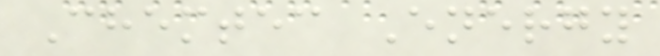Chemtec Energy
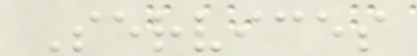Services
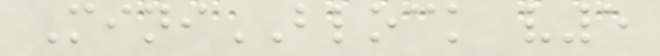MiniBLOCK v5
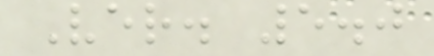Ver. 5.0
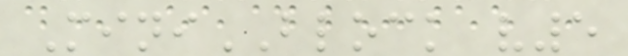MiniBLOCK v5
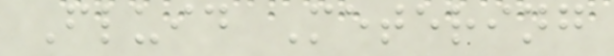Fluid Metering
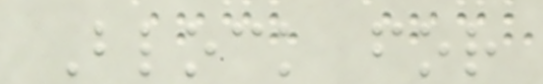Block for
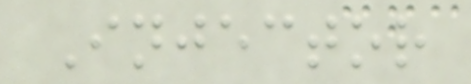Injector
